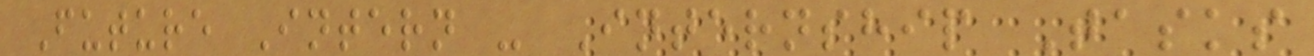Future Intern - Internship Tasks
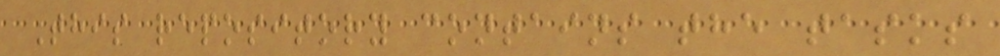This repository contains the tasks
